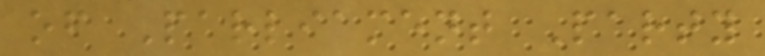of Parliament Party
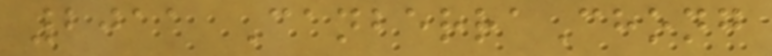2011 CanberraChong
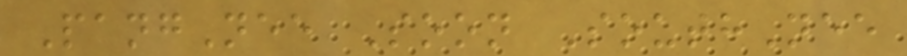PangNee Soon SouthNee
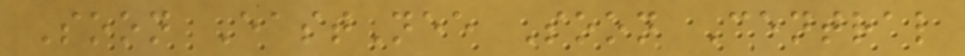Soon EastNee Soon Central
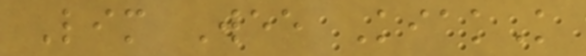Lim Wee KiakK
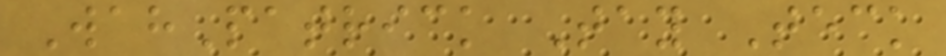WahPatrick Tay Teck
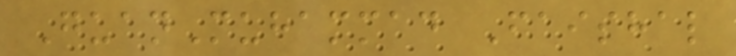GuanMuhammad Faishal
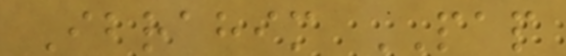Ibrahim PAP
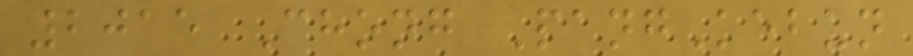2015 Chong PangKebun
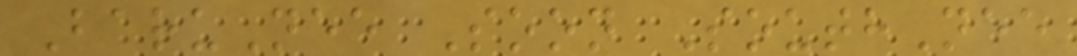BaruNee Soon SouthNee
